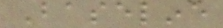Baseline
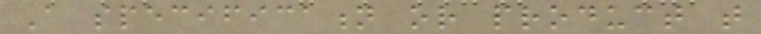A specification or product that
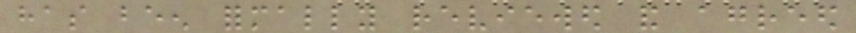has been formally reviewed and agreed
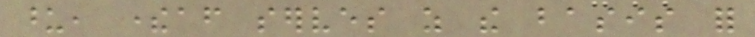upon, thereafter serves as the basis for
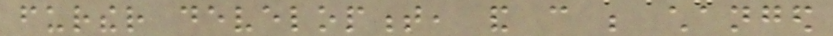further development, and can be changed
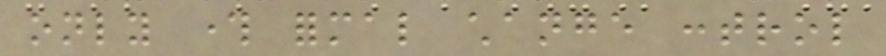only through formal change control
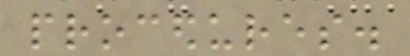procedures.
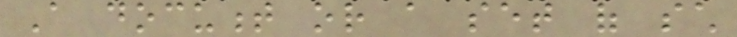A document or a set of such
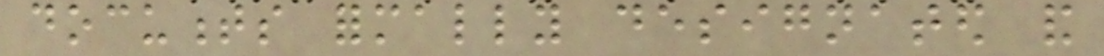documents formally designated and
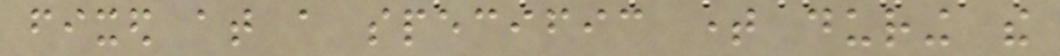fixed at a specific time during the
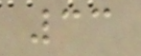33
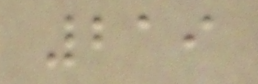219
